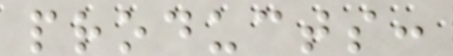products:
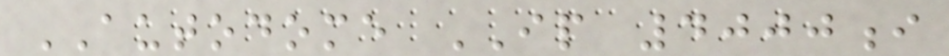AUTODOME IP 4000i
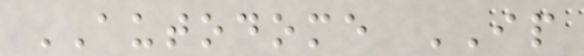AUTODOME IP
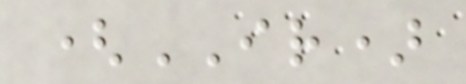(IR)
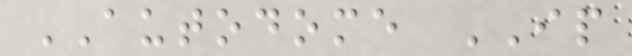AUTODOME IP
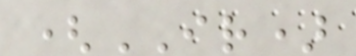(IR)
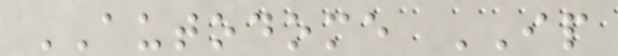AUTODOME IP
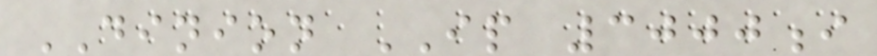DINION IP 3000i
